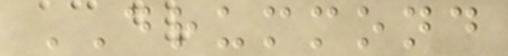DRUMMOND
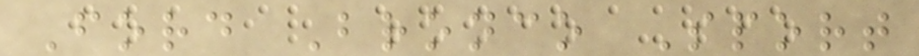Ford Bronco Sport
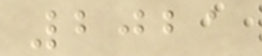2021
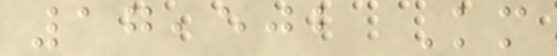17,502 Km
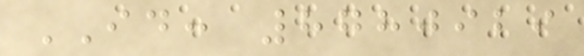ID: 8780929
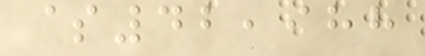$42,988
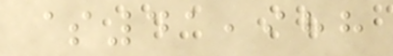$41,988
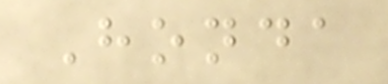Honda
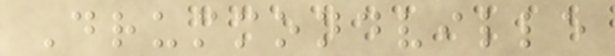Drummondville
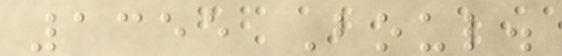1355 Boul.
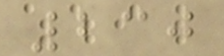230
